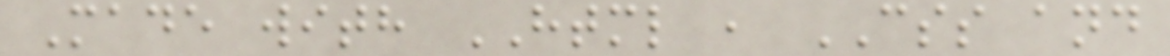Made with HTML , CSS and
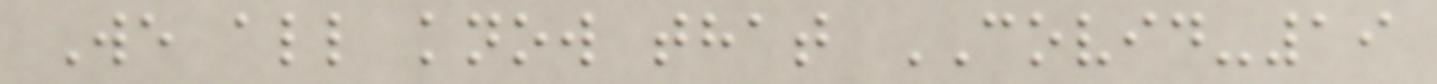We all know that COVID-19
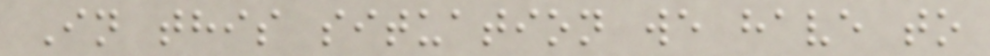In this situation we have to
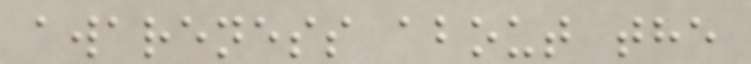awareness about the
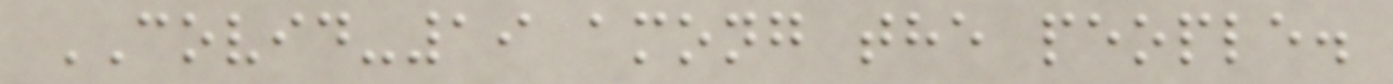COVID-19 among the people.
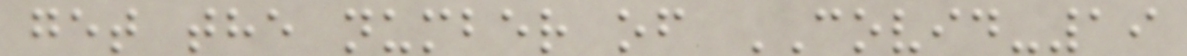get the number of COVID-19
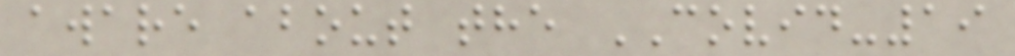aware about the COVID-19
